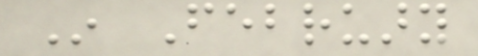In February
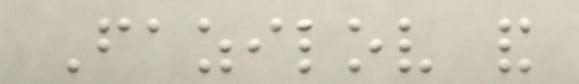Fazilov and
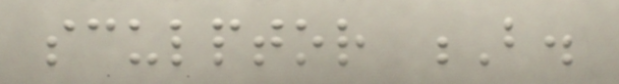sculptor B.
